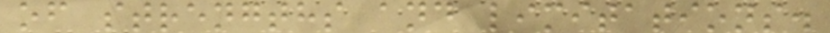of strengths and limitations.
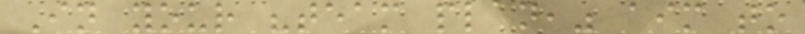In your "team plan," aim to
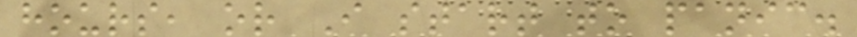hours, or I start to panic.
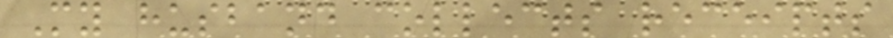My husband collects receipts
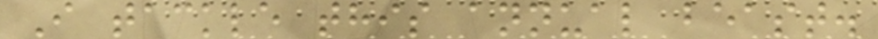I tackle this annual beast.
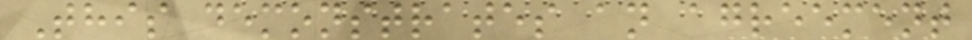This demonstrates an agreement
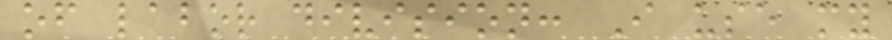of labor division: I use my
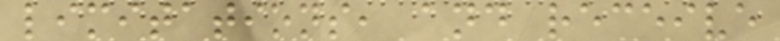limitations, and receive
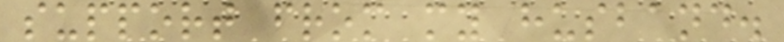support from my husband.
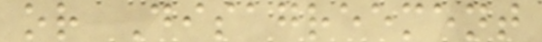or Disagreement
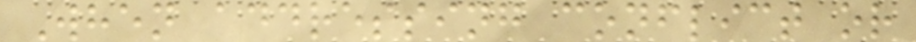When addressing conflict or
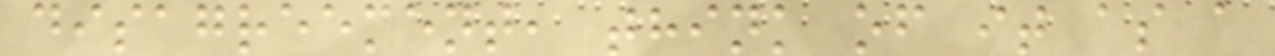disagreement, think of it as a
